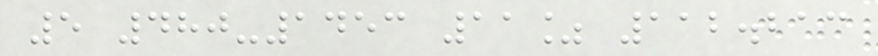5 480-1453 11% 112.213
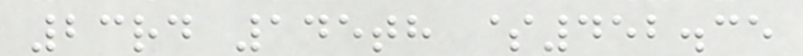23rd 145th $452.35
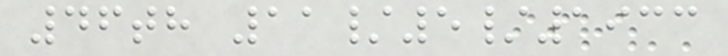46th 11/5/1933
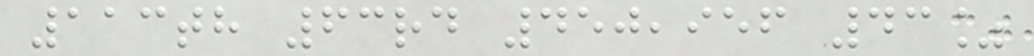113th 63rd 450,956 43%
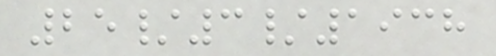25/3/1938
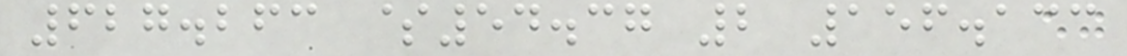627.263 $54.37 2 156.133
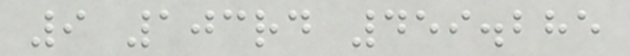9 103rd 459.285
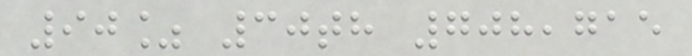90% 30th 708,715
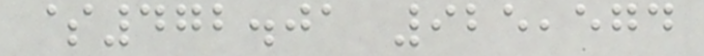$472.01 925,574
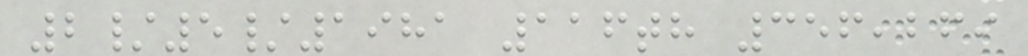2/5/1981 116th 356,269
